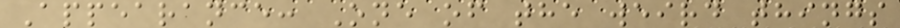Appearance: One of the weird things
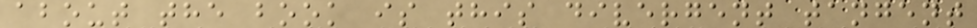about the book is this divergent tangent
